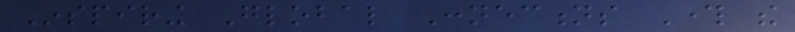Inspiring Global Connections Through the
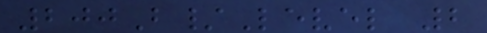200B/Level 2
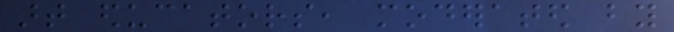art educators, moderated by
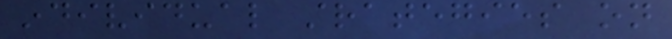individual strategies on
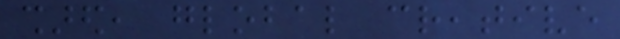shared, global creative
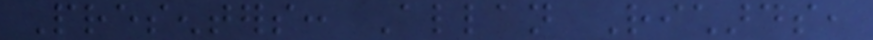Presenters: Allan Richards,
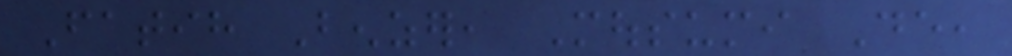Fatih Benzer, Mousumi De,
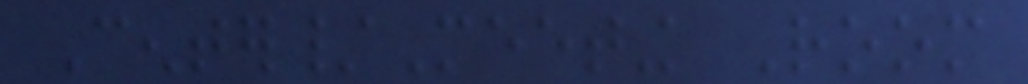Center/Meeting Room
